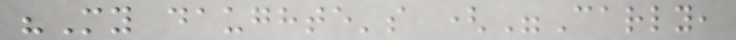"My daughte's ("Carly,
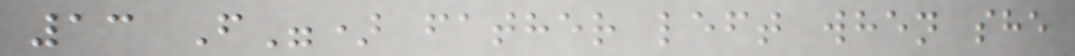13 F") father left when she
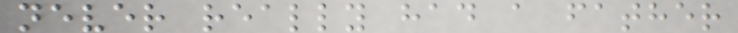never really had a father
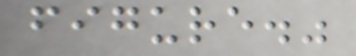figure."
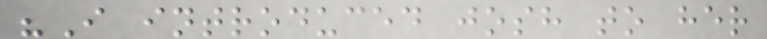"I introduced josh to her
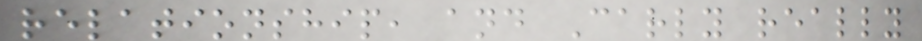relationship, and Carly really
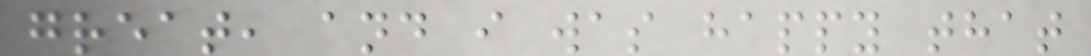great, and i was happy that
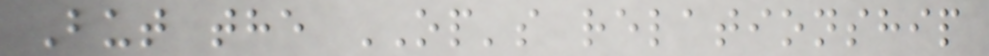But the OP's relationship
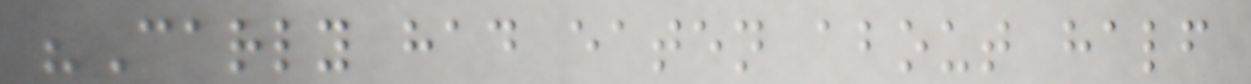"Carly had eaten about half
